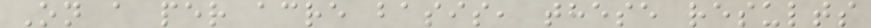On a per acre basis, these results
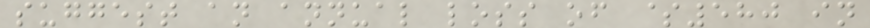suggest an annual loss of $580 in
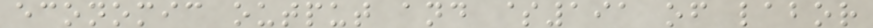economic output and $191 of labor
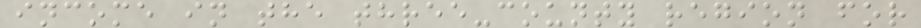income in the three-county region for
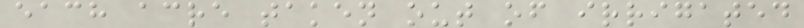each acre taken out of irrigated
